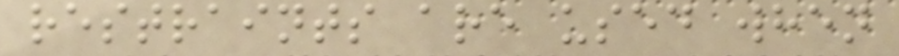restraints are used when
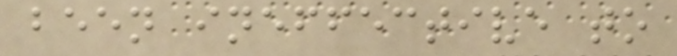been ineffective to
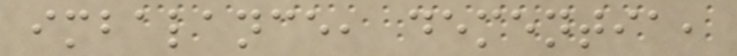imbalance, dementia,
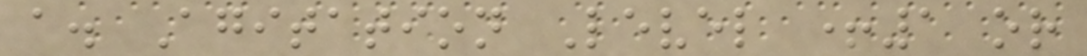a. Agitation Level +1 or
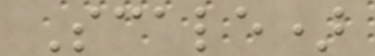Scale)
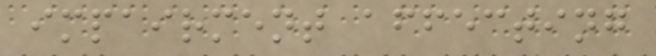impairment affecting
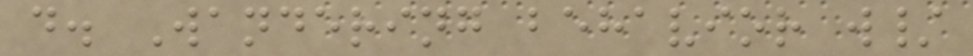d. Wandering behavior w/
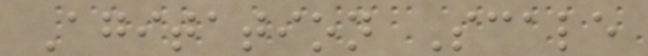Agitation Scale
